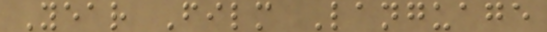Year Film Language
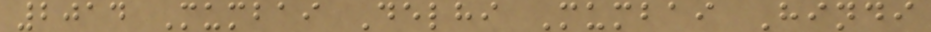2014 Mumbai Delhi Mumbai Hindi
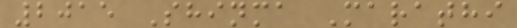2015 Shinma Marathi
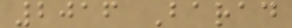2016 Barad
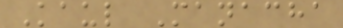Kaul Manacha
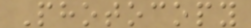Photocopy
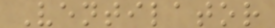Ventilator
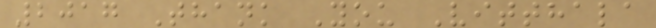2017 Thank You Vitthala
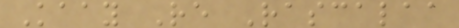Kaay Re Rascalaa
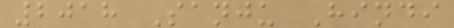2018 Sanju Hindi
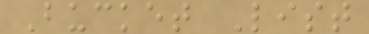Bucket List
